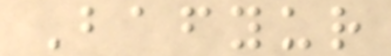Bafyur
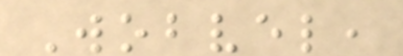Wobvel,
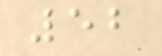52
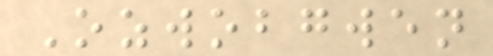Ozwobgwen
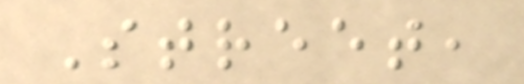Street,
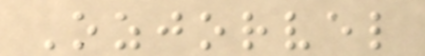Ozjorvel
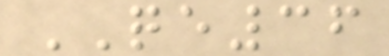QE36
